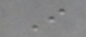I
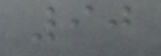90
